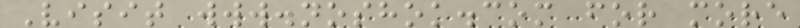Visit www.noshok.com for more
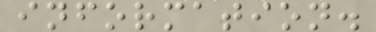information.
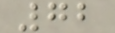72
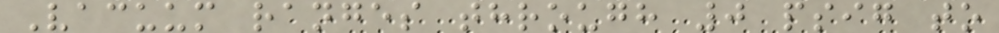Vacuum ranges through 0 psig to
